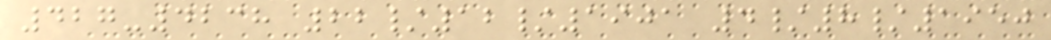427-4238 22/12/1901 4/8/1950
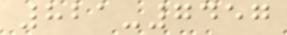821-7457
